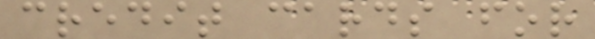credit cards for
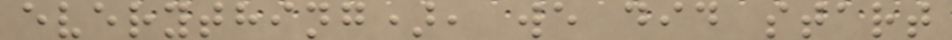everything), we did start
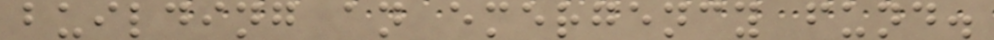building an emergency fund.
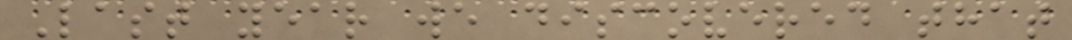Last year we discovered that
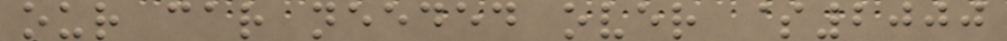our car needed over $2000
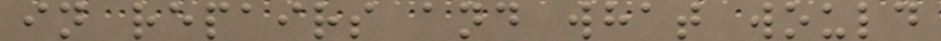in repairs and what would
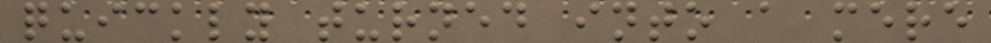quickly turned into a mere
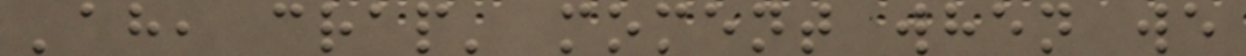'ah, crap' moment when we
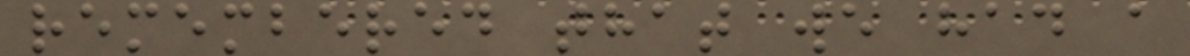remembered that we had a
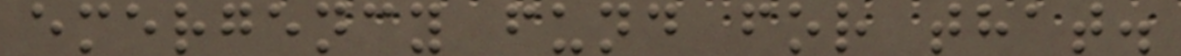emergency fund for that.
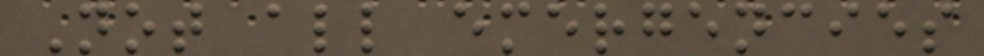Not all emergencies
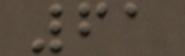61
